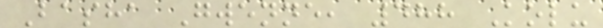Basha Gwenne, 488 Kolu
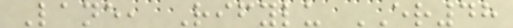Lane, Rifylu ER48
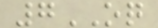7OQ
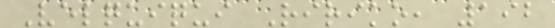Velquiqui Ririko, 192
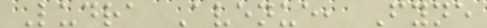Ludra Avenue, Fyne
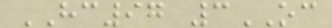HC97 3OC
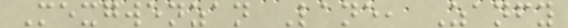Mexgwenzan Lane, Zanfy
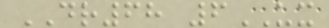DR68 6UX
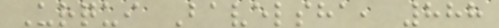Urqui Bavelsha, 888
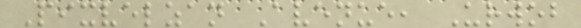Pixvelzan Avenue, Urwob
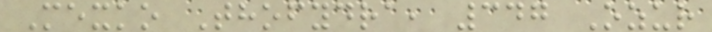Mexko Thofydra, 347 Ozur
